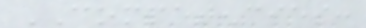COMPETENCIES:
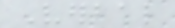Verbal
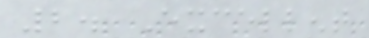2. Excellent
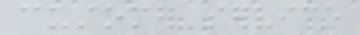customer service
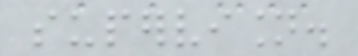supervision.
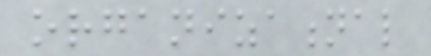organizational
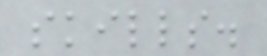skills.
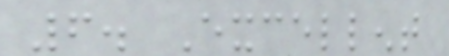6. Excellent
